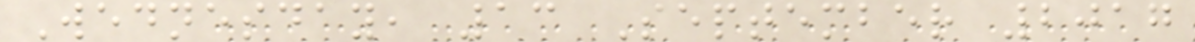Wednesday, 13 September 2017
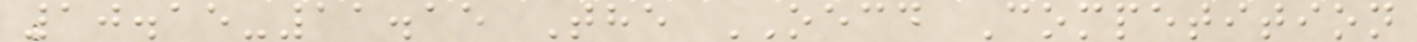10.15-11.15 The OECD Competition
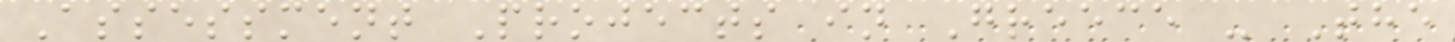Assessment Projects in Greece - The
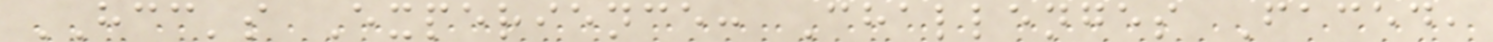HCC's Experience: Challenges Faced,
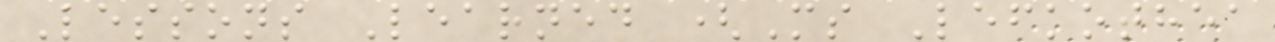Lessons Learned (Ms Lefkothea
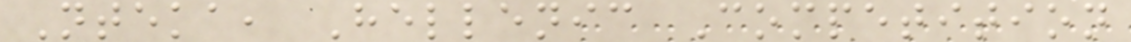Nteka, Hellenic Competition
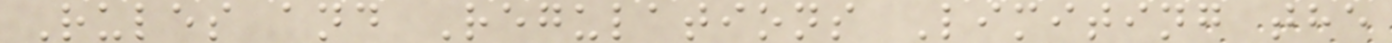Rules and Regulations Limiting the
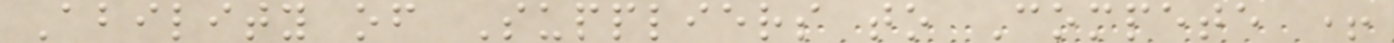Ability of Suppliers to Compete +
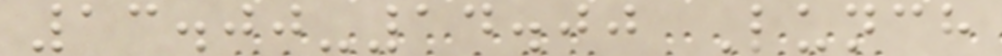13.00-14.00 Lunch
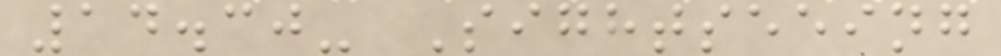14.30- Sightseeing
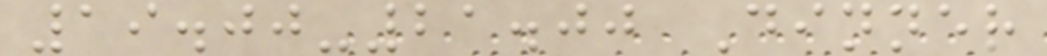19.00-21.00 Dinner
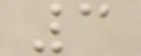3
